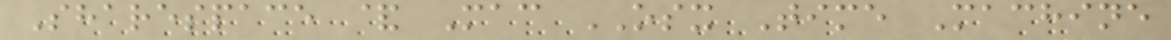Sharespace & Mac OSX Time Machine
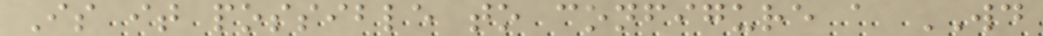Is it possible to configure a WD
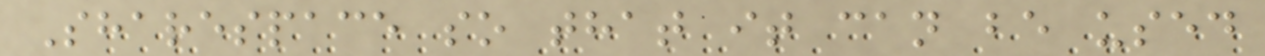Sharespace so that it can be used
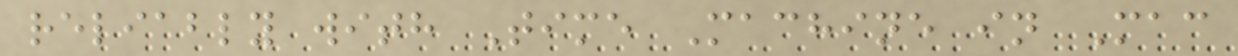reliably with Time Machine in Mac
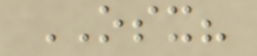OSX?
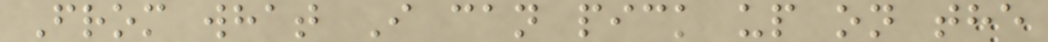From what I can pick up on the
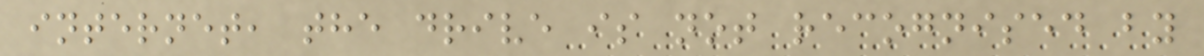internet, the drive is not recognised by
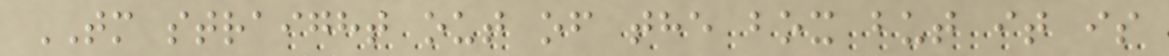TM straight out of the box but it is
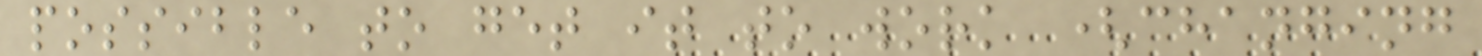possible to get it to work (changing
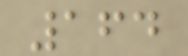164
